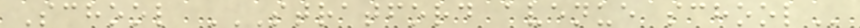School STRATFORD AVENUE SCHOOL
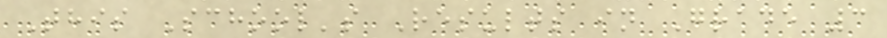This School's Results in Grade 3
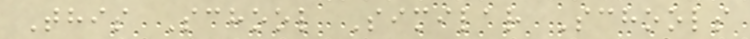This School Similar Schools
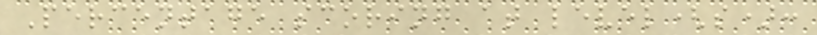Percentage scoring at level(s):
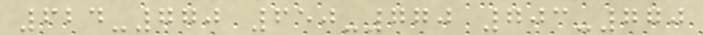624-770 650-770 703-770
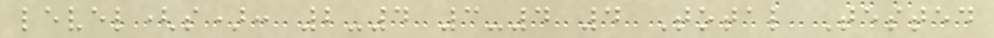level(s): 2-4 3-4 4 Total Tested
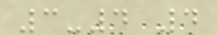3-4 4
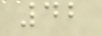42
